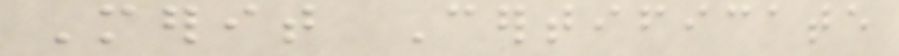Merit Certificate
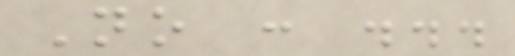No : ...
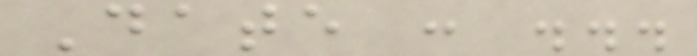Date : ...
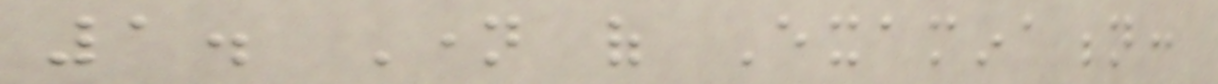1. Name of Examination:
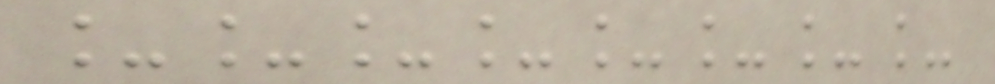________
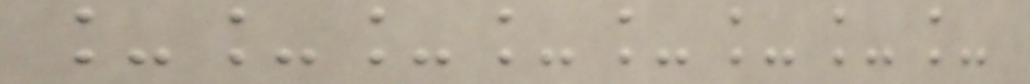________
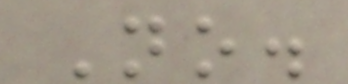No.
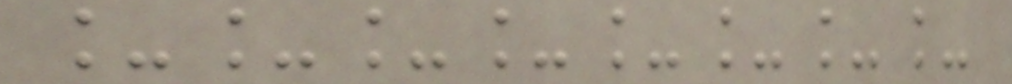________
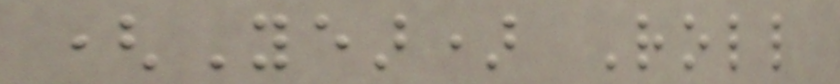(Year) Roll
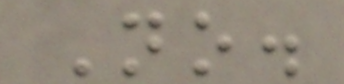No.
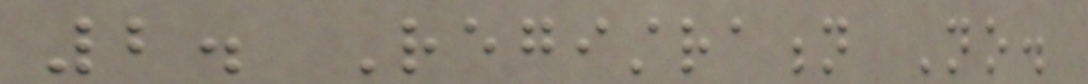2. Registration No.
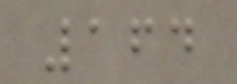164
